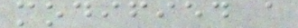modified a
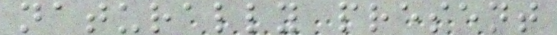naturally present
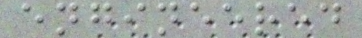engineered
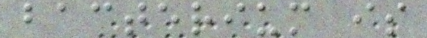bacterium is
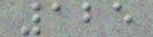125
